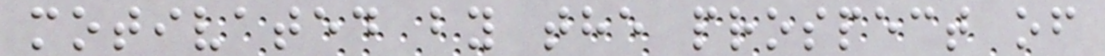motivated by the prospect of
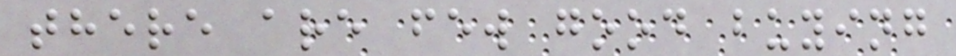there are few good buying
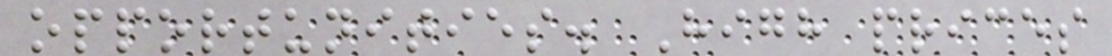opportunities. High prices
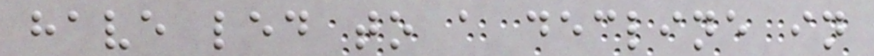have led to a decline in
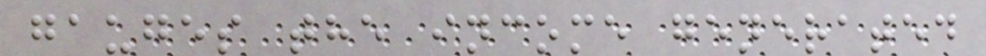gauges the income generated
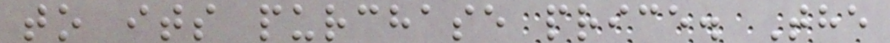to its purchase price. The
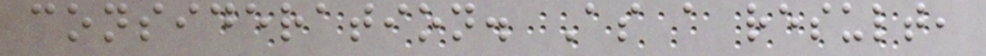consideration. As a result,
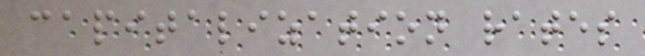capitalization rates
